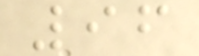96
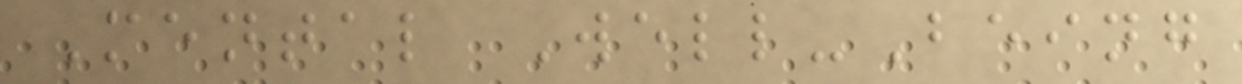Mental Well-Being
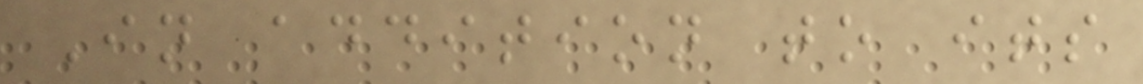In addition to its
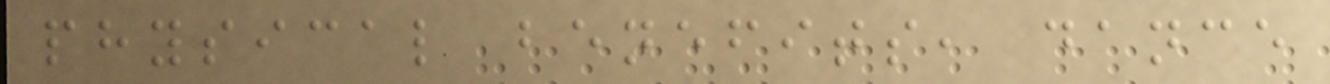physical benefits, dance
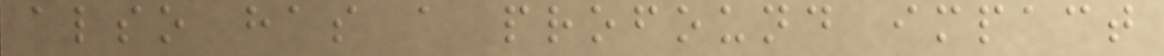also has a profound impact
